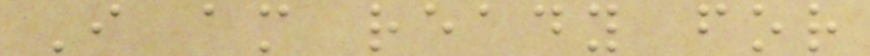I am ready for
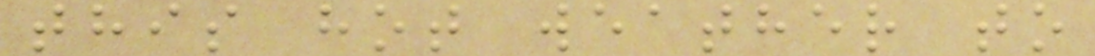this hot weather to
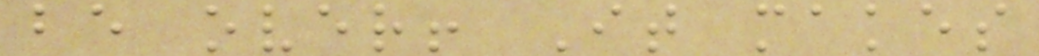be over! It makes
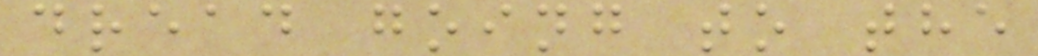dread going to the
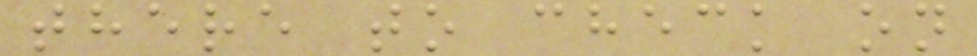there to check on
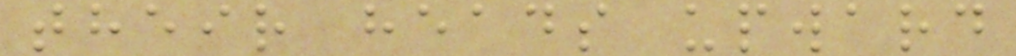their heads upward
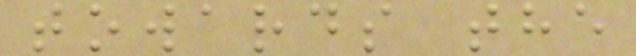towards the
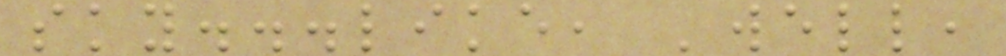sky...like, 'well,
